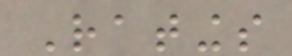Ratings
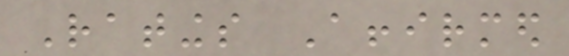Ratings Affirmed
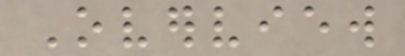Overview
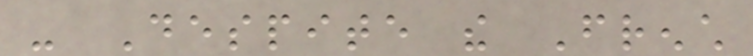- Despite the French
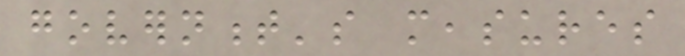government's measures
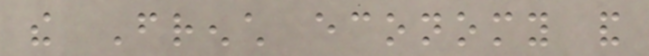the French economy and
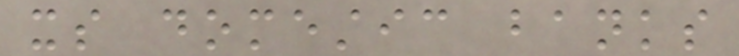its domestic banks
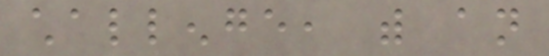challenge, with an
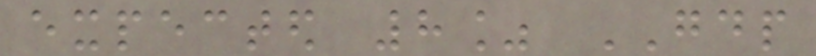expected 8% GDP
